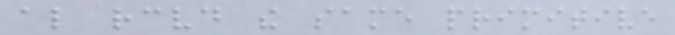also received the same primitive
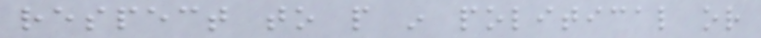respect to people in political or
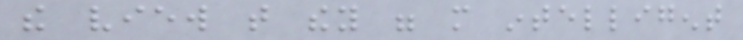the view that they were more intelligent
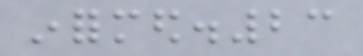informed.23
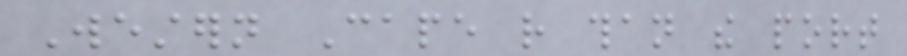Western Cape rather than the port
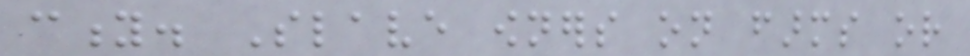city. Slave owners on farms or
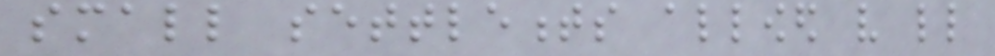small settlements allowed very little
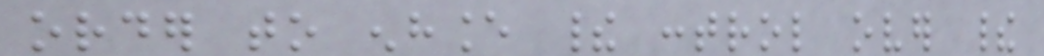order to enhance their control over their
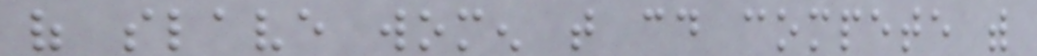of slave women that could compete with
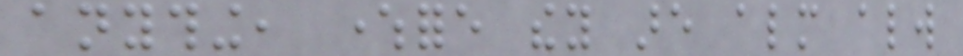anything, wherefore they are almost always
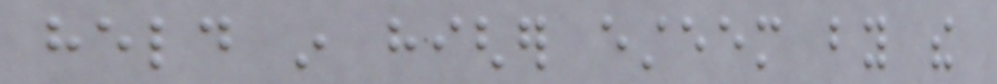held in higher esteem by the
